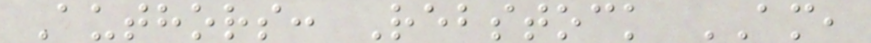Authors: Rebstock AM,
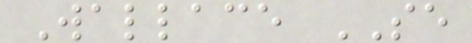Wallace SE
